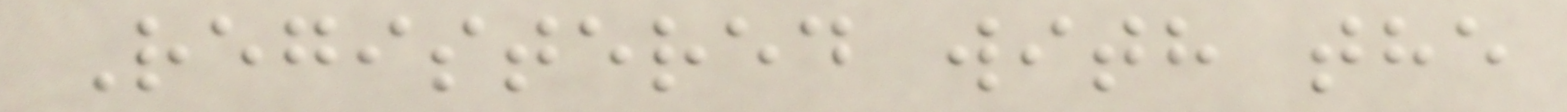Registered with the
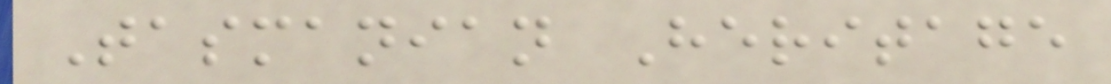Tasmanian Heritage
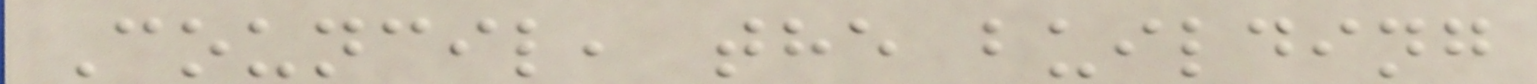Council, the building
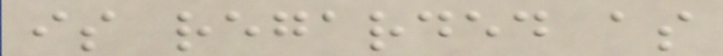is regarded as
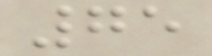75
